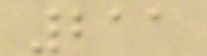211
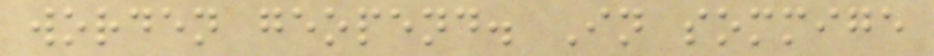worden geopend. In sommige
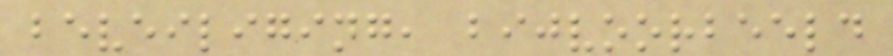beveiliging, bijvoorbeeld
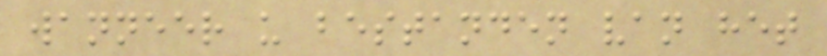wanneer u bestanden van het
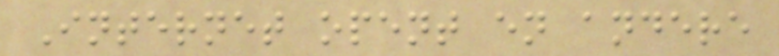Internet opent en andere
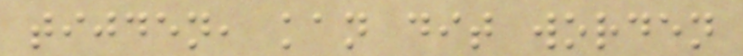tijden, kan dit worden
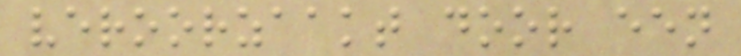veroorzaakt door een
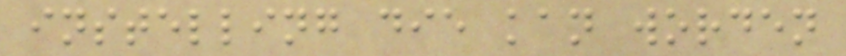instelling die kan worden
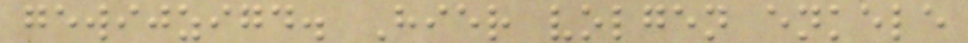gewijzigd. Hier volgen enkele
